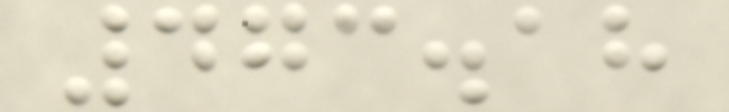473.18
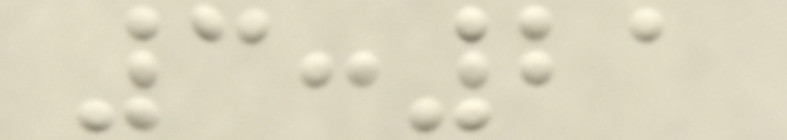3:21
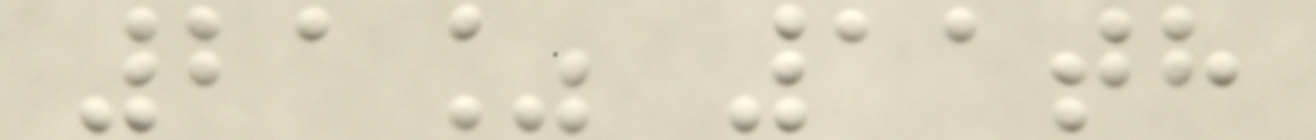21% 11th
